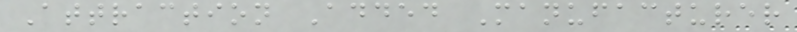Attraction Added Manufacturer
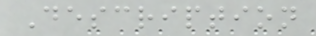Description
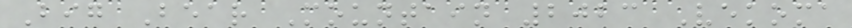Big Bear Mountain 2023 Vekoma
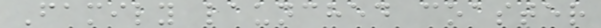Family launched coaster
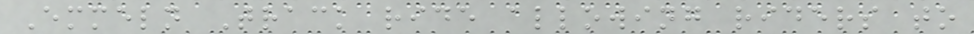Emmeln Track ride allowing riders to
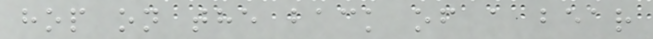hop on the back of a bear
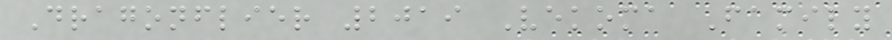Dragonflier 2019 Vekoma Family
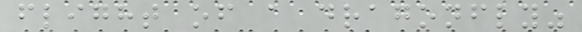flight of a dragonfly"
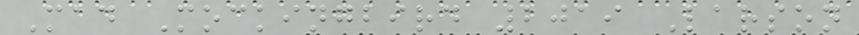Mad Mockingbird 2019 Larson
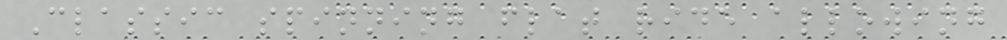Classic spinning flat ride allowing
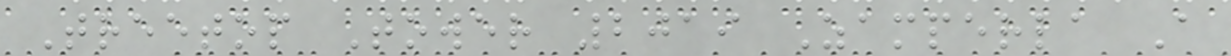Treetop Tower 2019 Zamperla A
